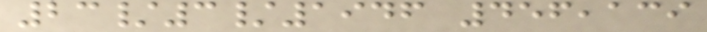23/3/1946 456,139
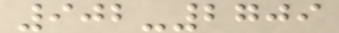902-2709
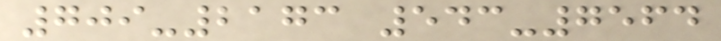709-2173 543-7564
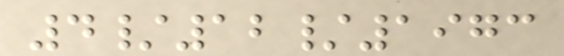4/12/1973
